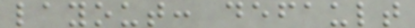layout: default
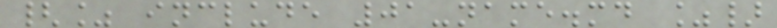{% include 01-name.md %}
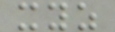xyz
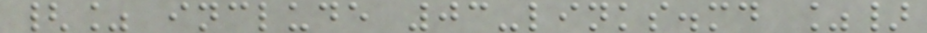{% include 03-links.md %}
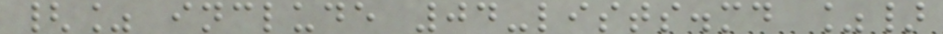{% include 04-lists.md %}
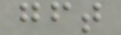gft
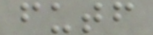futf
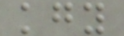kgy
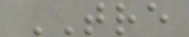TRE
